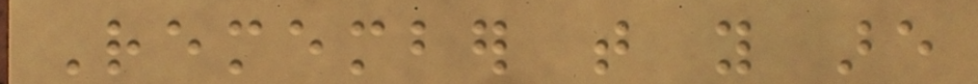Remember that you are
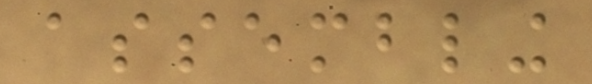assembling
